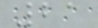21
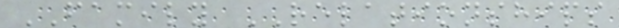FAMILY RELATIONSHIPS
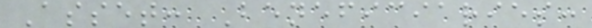Asset: Beneficiaries:
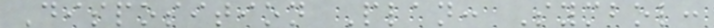Disposition Plan: Symbol:
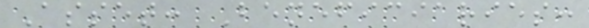Asset: Beneficiaries:
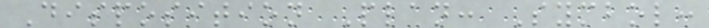Disposition Plan: Symbol:
